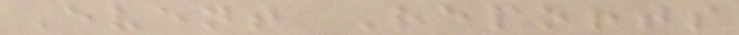Event Reports
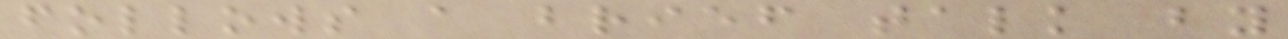follows a brief talk by
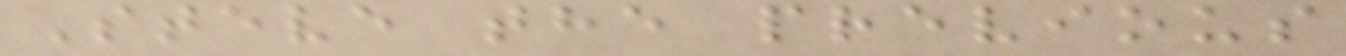Steve the previous
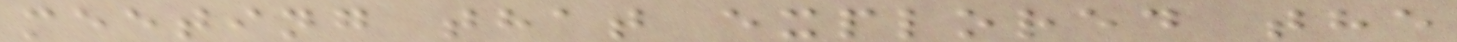meeting that explored the
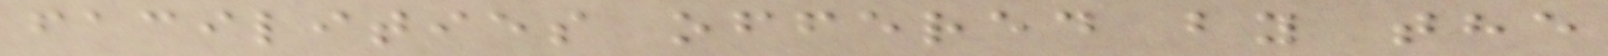facilities offered by the
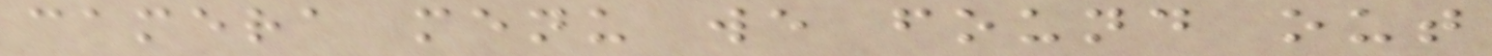camera menu we found out
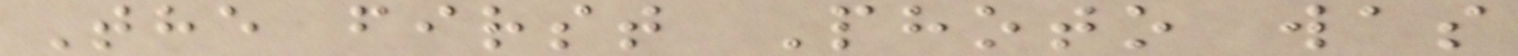The first Photo was
